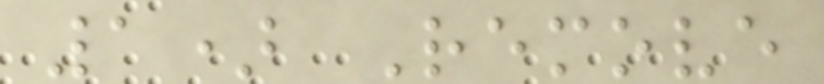1) Remove
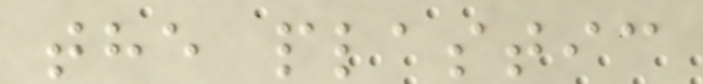the plastic
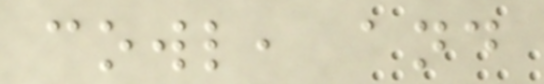cowl, and
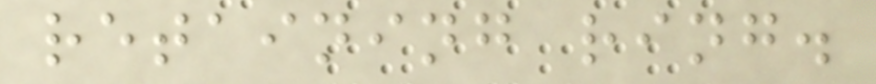retaining ring.
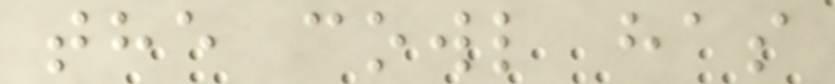the cowl has
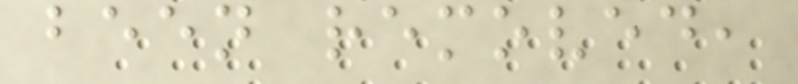been removed,
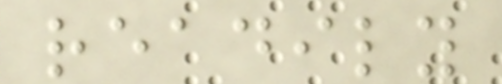readily
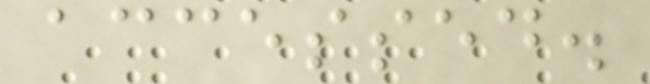accessed.
